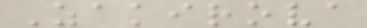Zakirova
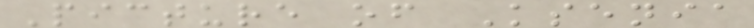Picture of Ksenia
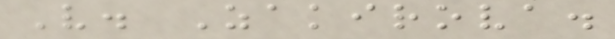V. Zakirova.
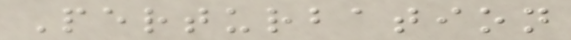Perturbation
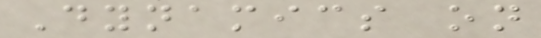Dynamics on
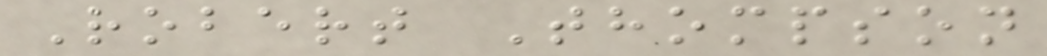Robert Thompson
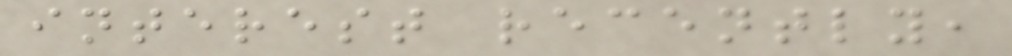interest recently,
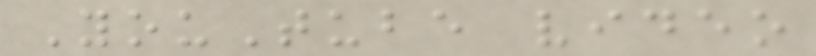YouTube video
